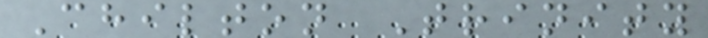Chilton Trinity
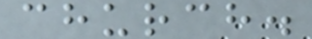church.
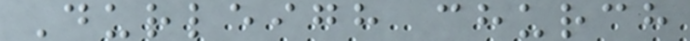Durleigh church
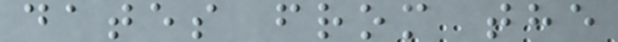dates from the
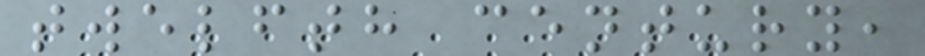twelfth century,
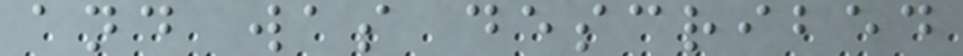and was described
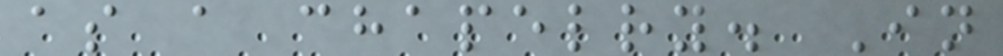as a chapelry. In
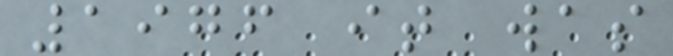1976 it was
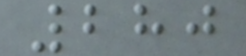280
